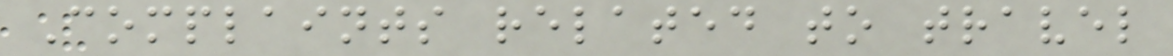Complaints related to travel
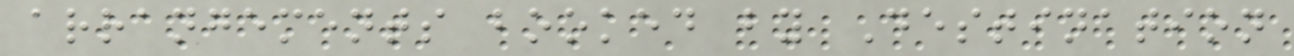arrangements booked by Destination
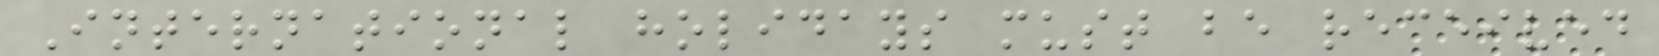International holidays must be received
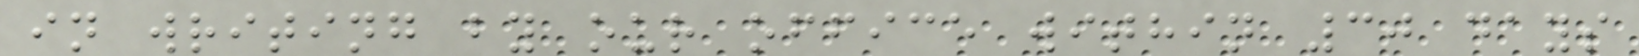in writing by our office within 30 days
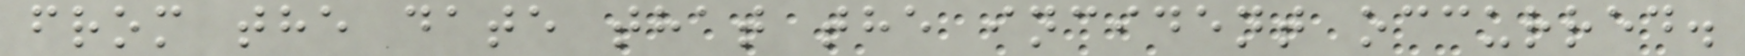from the date that the incident occurred.
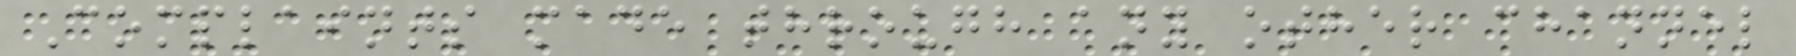Complaints made through any other channel
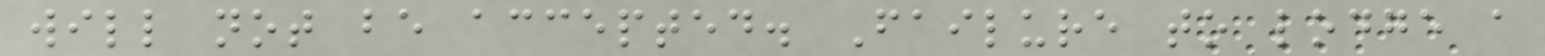will not be accepted. Failure to lodge a
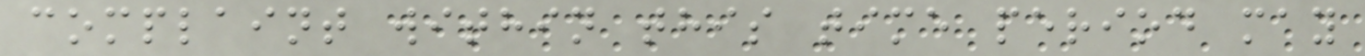complaint within this time period may
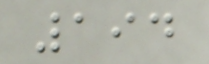194
